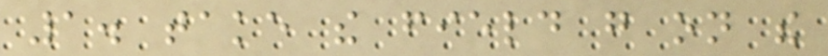1. take the field go on the
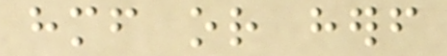himself or herself
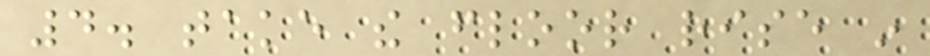4. take the floor rise in
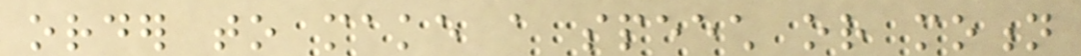order to make a speech or motion
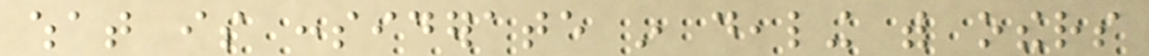what is considerate in dealing with others
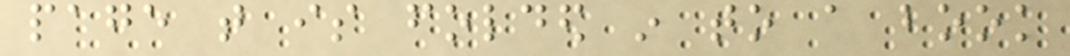page that is folded in to a book
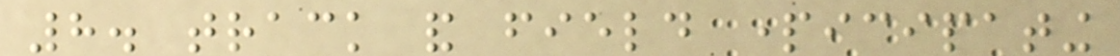8. track and field participating
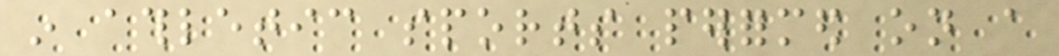in athletic sports performed on a
